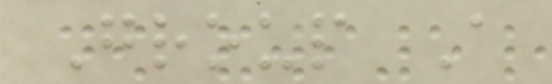Group A
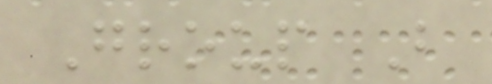Group B
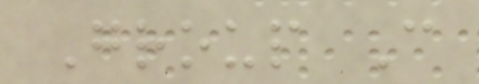Group C
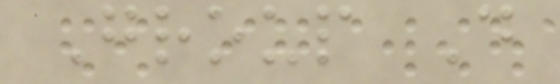Group D
